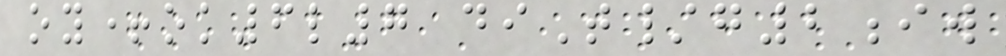oy+ok6l7 diT/g2iw
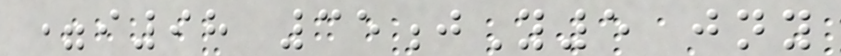=i98 35jY5 jny
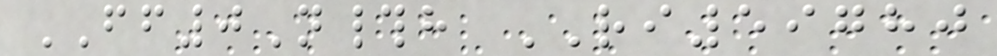FF0N#h RI59780
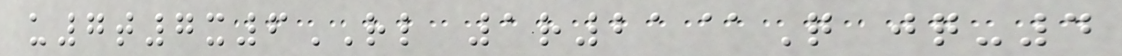u7t7x6RL 1r21@Q jq-4
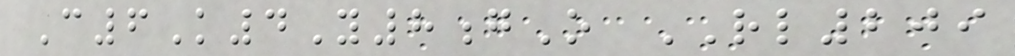C6K4Y8gO RL209
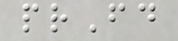prFd
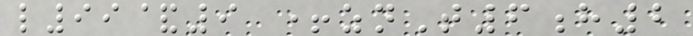l99&9 +znT6h2
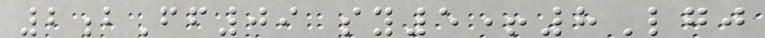2bFf09 sy5+8Lgj
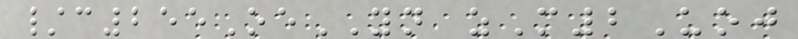/c255OeYN zM2Uoj
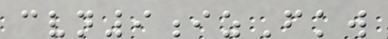cvn9izFkw
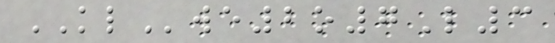KLwe2o7L3
